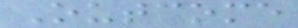Outcome
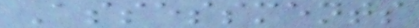Assessments
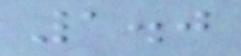1.0
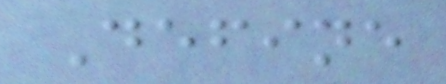Define
